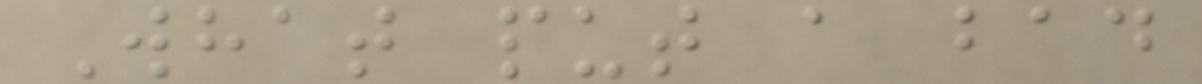What put a bad
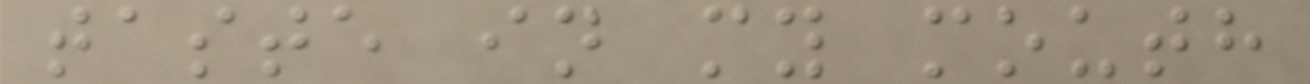taste in my mouth
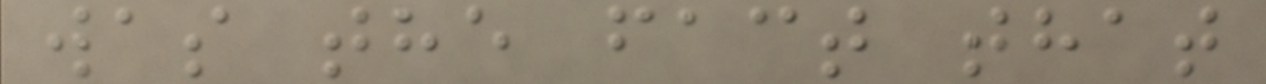was the fact that
